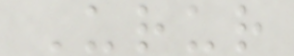Urur
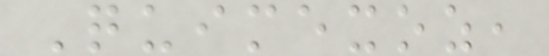Quimexoz,
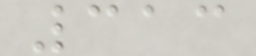313
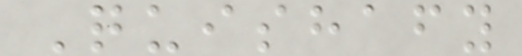Quishafy
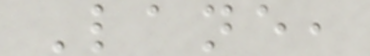Lane,
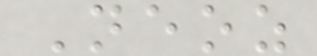Neoz
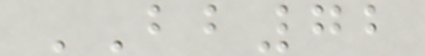BB72
